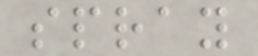spray
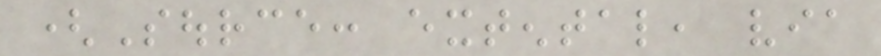(Source: extental, via
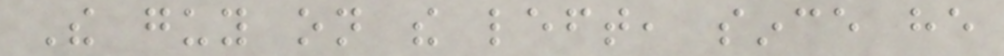The guy on the left, since he
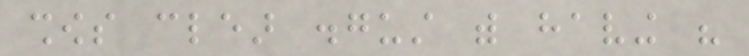shows clear disgust with having his
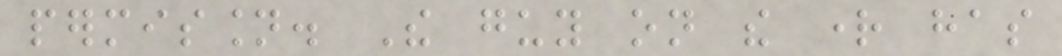permission. The guy on the right has
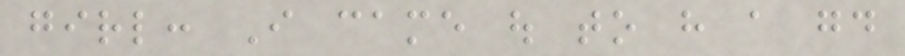girl: I came out to have a good
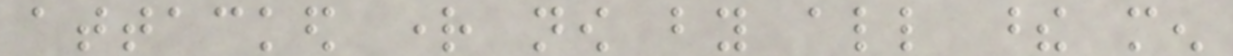attacked right now by all these men
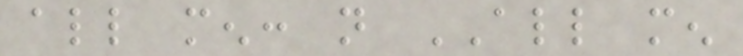all men: not ALL men
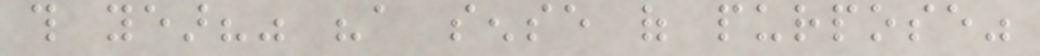this year?" "a sense of purpose"
